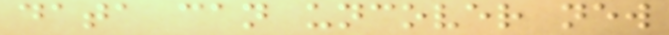data can uncover new
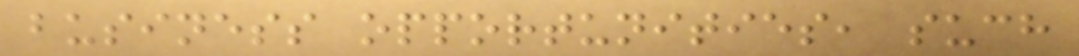business opportunities, such
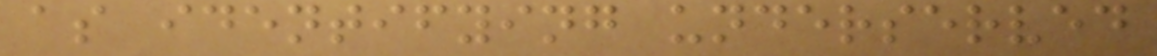as identifying underserved
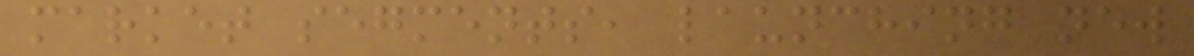market segments, launching new
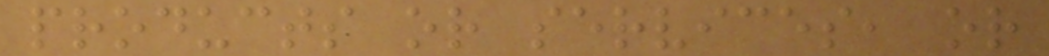products or services, or
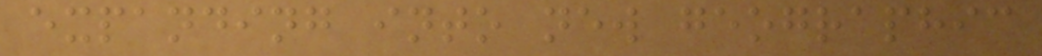expanding into new geographic
